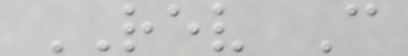REV C
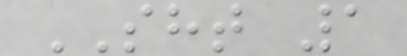SHT 1
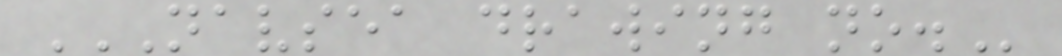NAVSEA DRAWING NO.
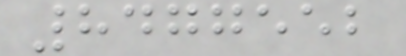8477552
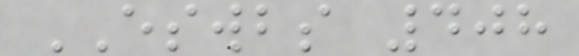ESWBS 408
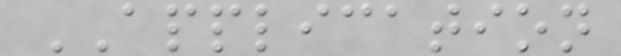APPLICATION
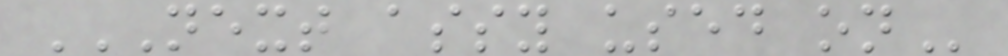NEXT ASSY USED ON
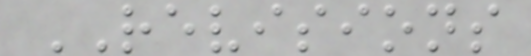REVISIONS
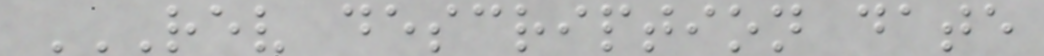REV DESCRIPTION DATE
